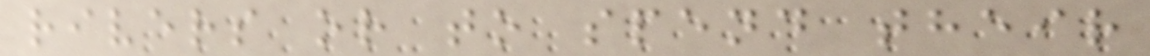rivers or to spend their
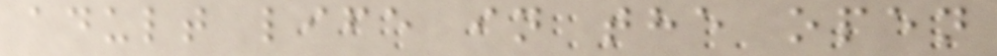adult life in the open
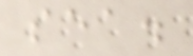sea.
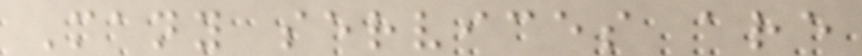Many services are
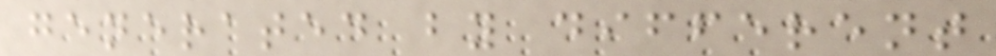generated by different
